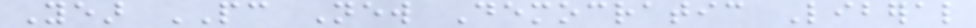Year PC New Democratic Liberal
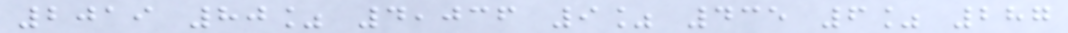2019 80% 4,036 9% 435 6% 287
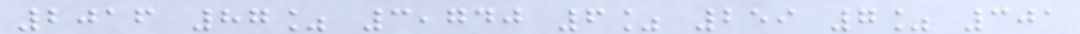2016 87% 3,740 6% 259 7% 301
